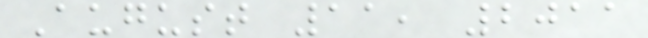August 11, 2011
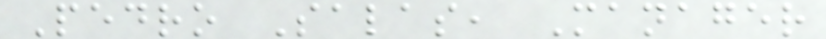Pedro Salas, Manager
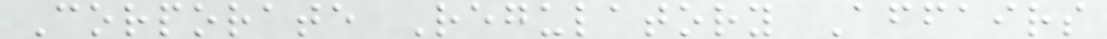Corporate Regulatory Affairs
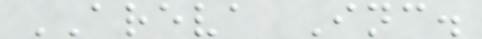AREVA Inc.
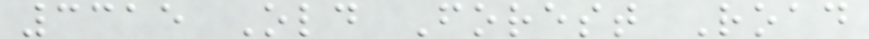3315 Old Forest Road
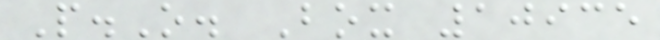P.O. Box 10935
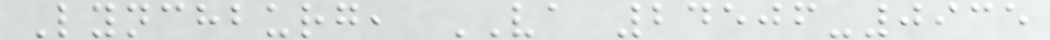Lynchburg, VA 24506-0935
